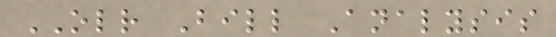OLR Bill Analysis
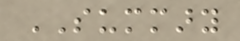SUMMARY
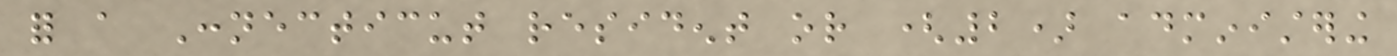for a Connecticut resident or (2) administering
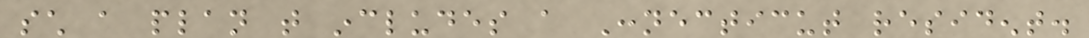such a plan that includes a Connecticut resident.
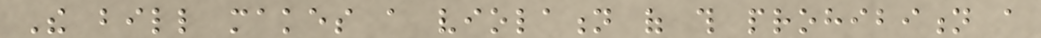The bill makes a violation of this prohibition a
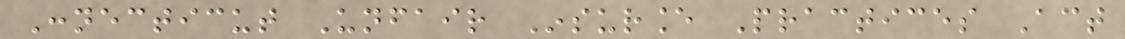Connecticut Unfair Insurance Practices Act
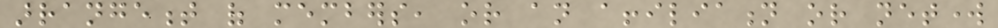arrangement of members, or an affiliation or network
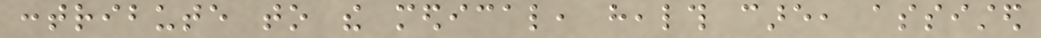contribute to the medical, health care, assisted
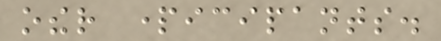other participants.
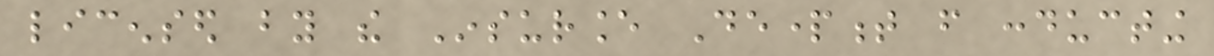licensed by the Insurance Department from conducting
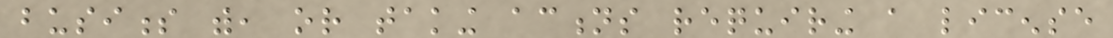business with, or taking actions requiring a license
